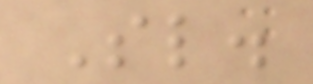Sl.
